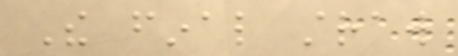The final straw
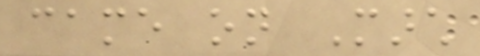came on March
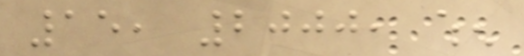15, 2000, when
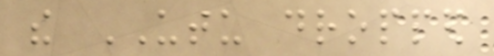the UTU dropped
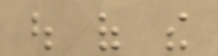out of the
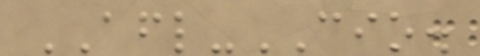AFL-CIO.
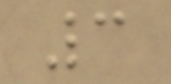3
